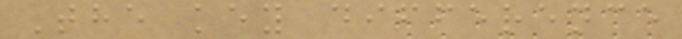The key difference
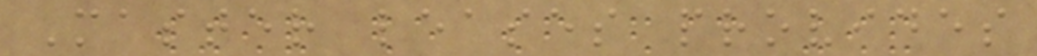Master leases provides
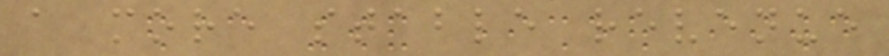a more stable revenue
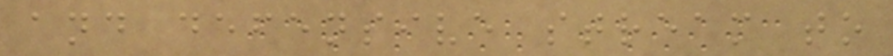and defensive stream to
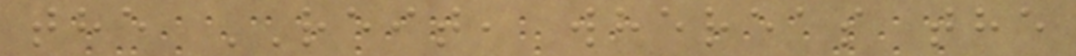the REIT, whereas the
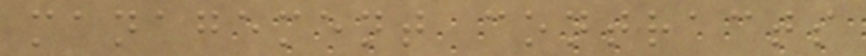management contracts
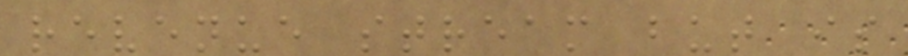revenue stream but is
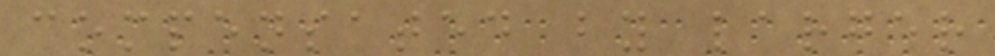compensated by larger
